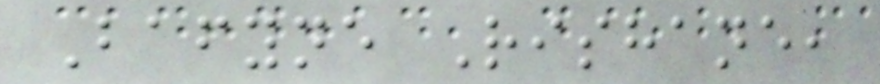Bafyne Rishane,
